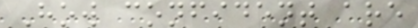How confident are
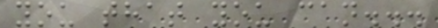you that you can...
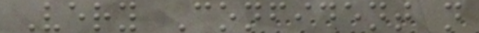Very Confident n
